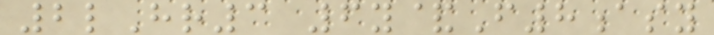2lHr3 6y&F8asy
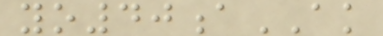yo40aAK
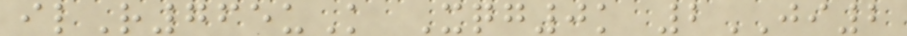ilR765uK Xqg0k 2JI2
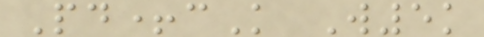Pd+cK W5k
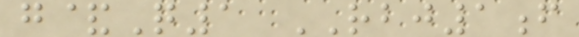g&Q1 RBJ1f
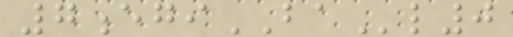7egiBAl0
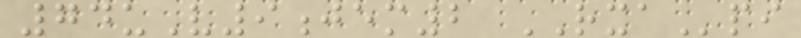74uV9jem2 RXApi
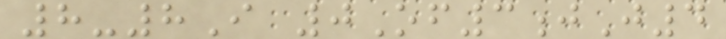8-8I 0Of3jJ4
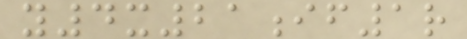y4x21if1r
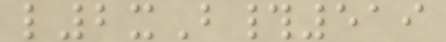l2xB#519
